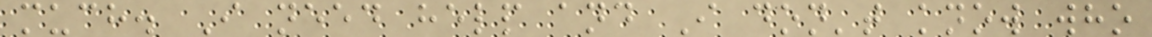much. I need help and I don't know who
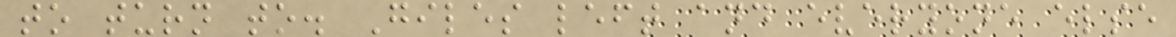to turn to. Giles left and everyone else
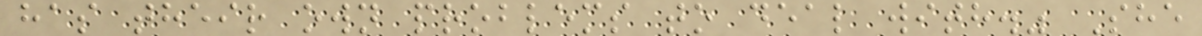has their own problems to deal with." She
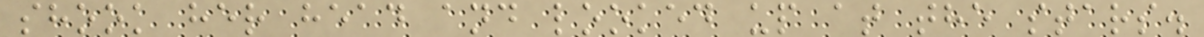shook her head and looked up at the stars.
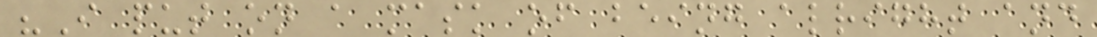"I put on a mask of being alright and
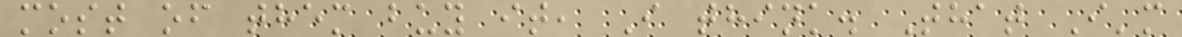most of them buy it, I think. That I'm
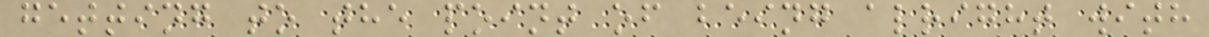getting to the point of being alright with
